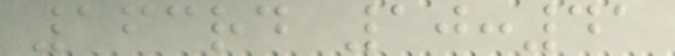163rd 10:41
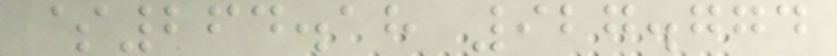$264.18 927.774
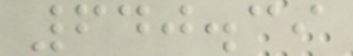640.39
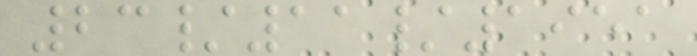23/11/1951
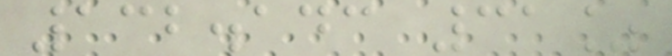132.143 31%
